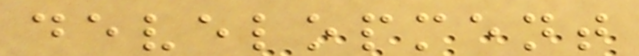development
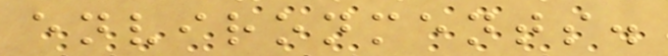environments.
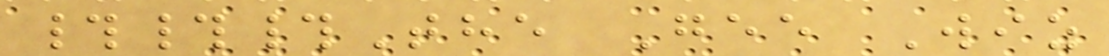###The Gee Wiz
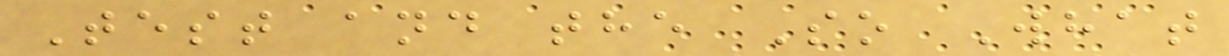Test and the So What
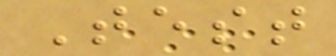Test
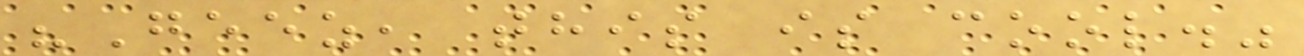"Geez, this is cool."
